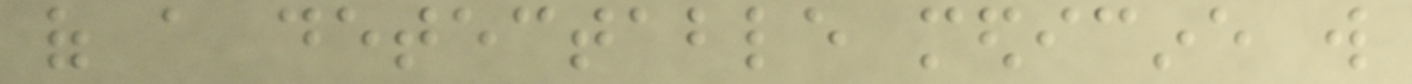of a detectable medicine will
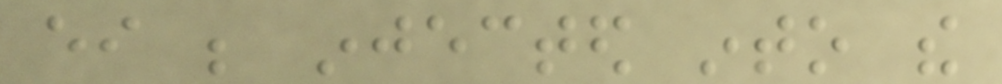either be injected into the
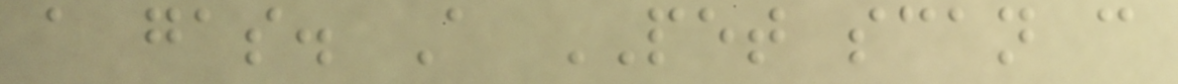a gas. A PET scan can
